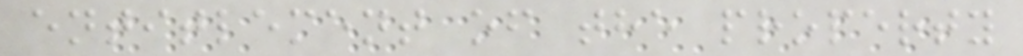entitlement of the property
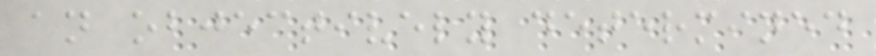an objectively determined
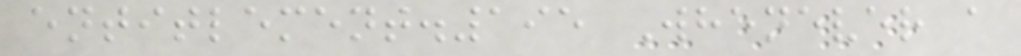entitlement.195 Whenever a
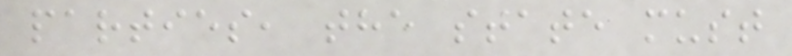parties, the state must
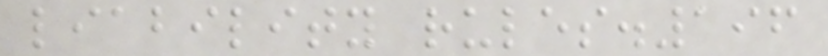liability rules.196
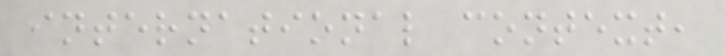international context,
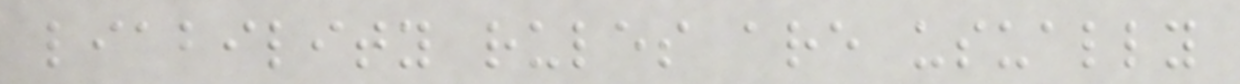liability rules are usually
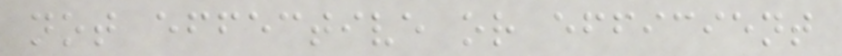not effective or efficient
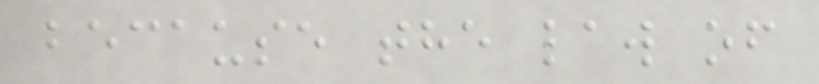because the law of
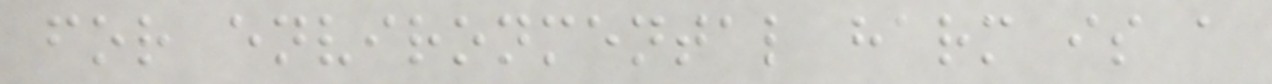for environmental harm is a
